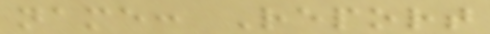name: Report
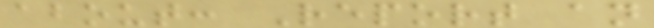about: Report an
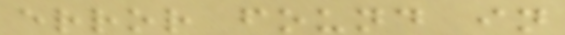error found in
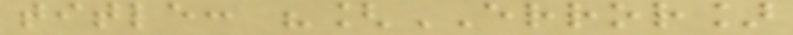title: "[ERROR]
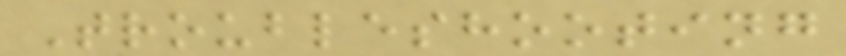Troubleshooting
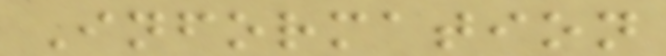Information
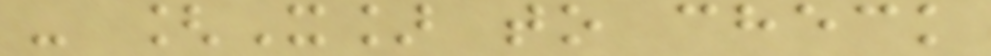- [X] to check
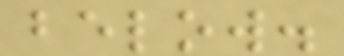below.
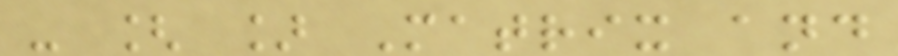- [ ] Matrix and
